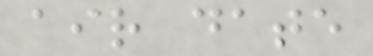air date
